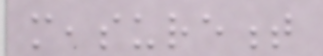measurement
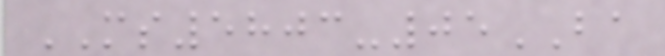MS5803-05BA
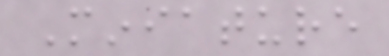Miniature
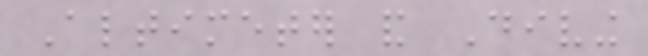Altimeter and Diving
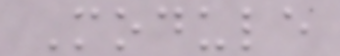Module
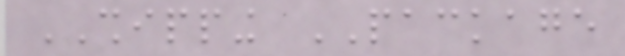SHIPPING PACKAGE
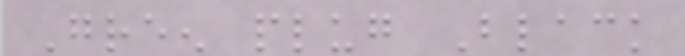Green plug Black
